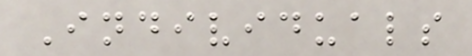Individuals
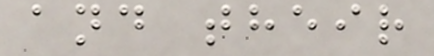and their
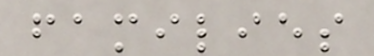families
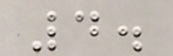4.
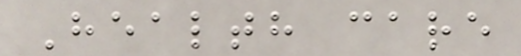Health care
